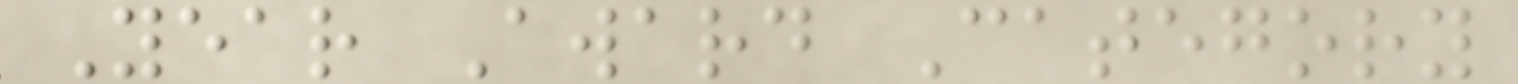Year Award Category
